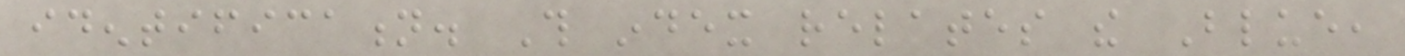identification. This index relates the Blue,
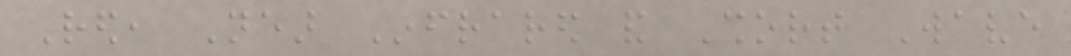Red, Near Infrared and Short Wave
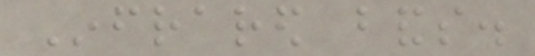Infrared bands.
